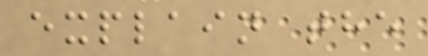explain the
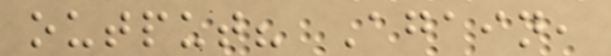output? Again,
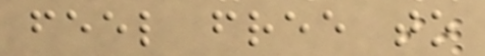feel free to
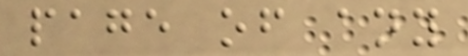page of any
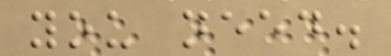you need.
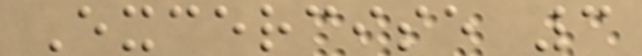Excercise 3
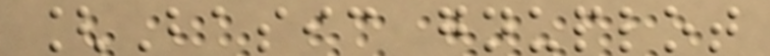[Basic gnuplot
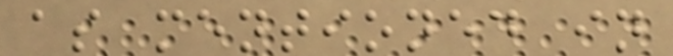as mentioned in
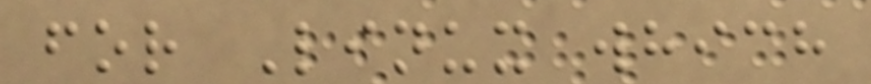for Linux which
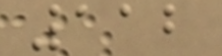112
